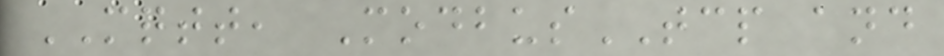MQTT, ModbusTCP and
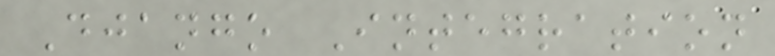Django Integration
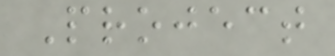Project
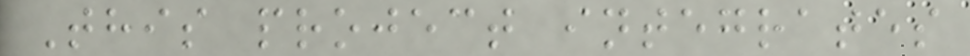This project integrates
